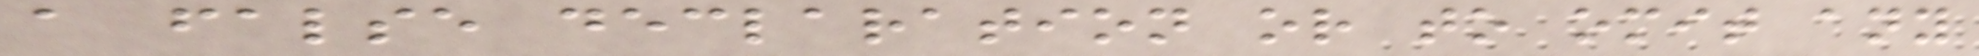a false declaration or to omit any
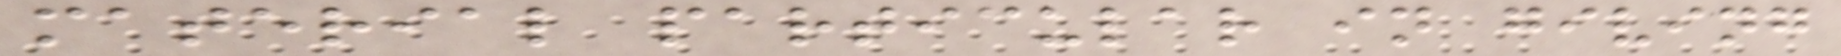material particular in giving
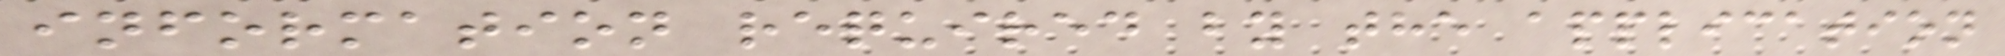information required by the application
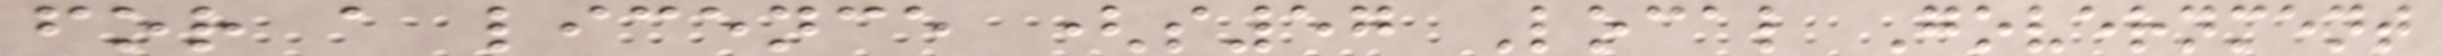for a licence (s57 Local Government
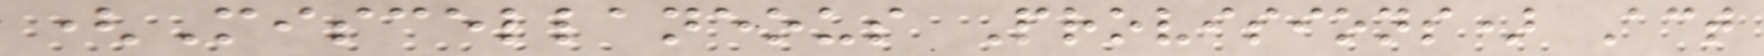(Miscellaneous Provisions) Act
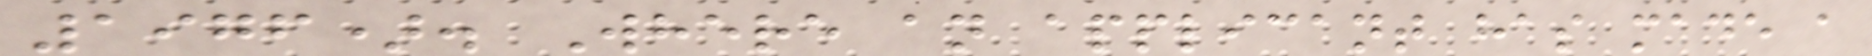1976). Where an applicant has made a
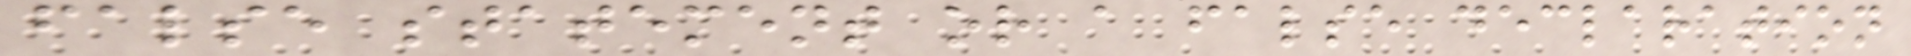false statement or a false declaration
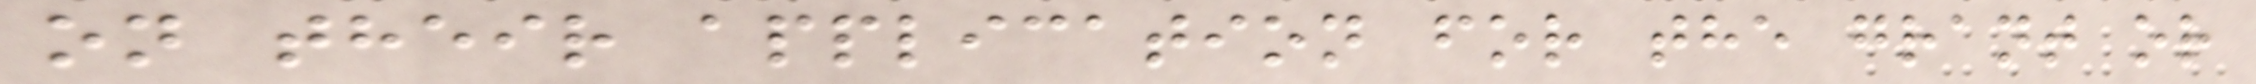on their application for the grant or
